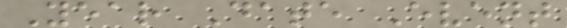Year Date Event
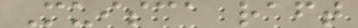Muisca raft
